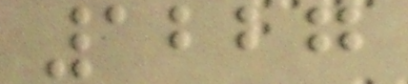1227
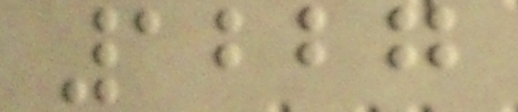1227
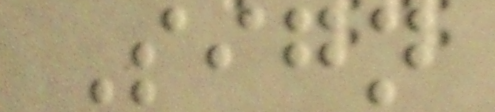Sign
